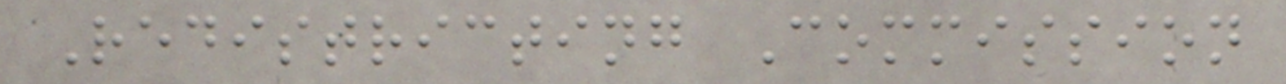Redistricting Commission
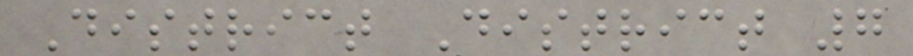District District 7
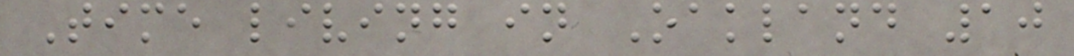Time living in Oakland 10
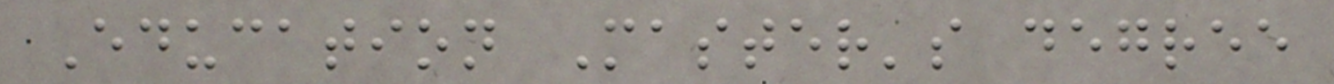Education Master's degree
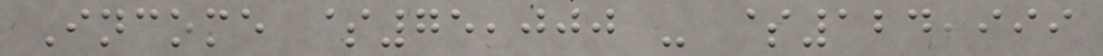Income $75,000 - $124,999
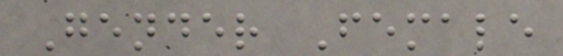Gender Female
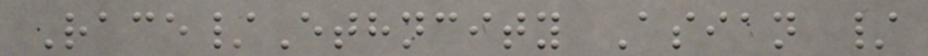Race/Ethncity Asian /
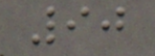90
